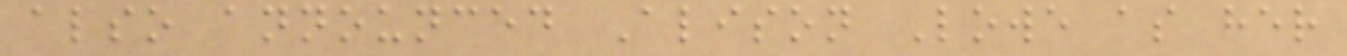also announced Alison Lowe as her
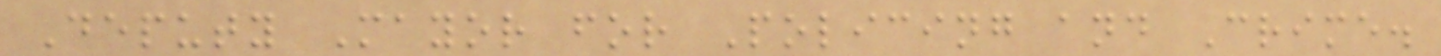Deputy Mayor for Policing and Crime.
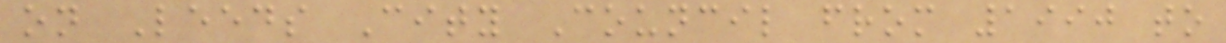on Leeds City Council from 1990 to
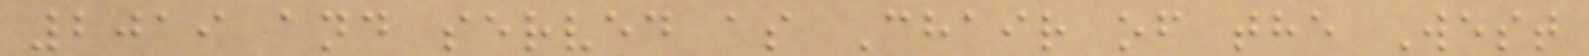2019 and served as Chair of the West
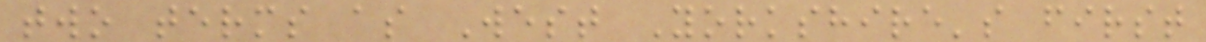two terms as West Yorkshire's first
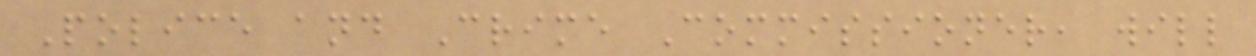Police and Crime Commissioner, will
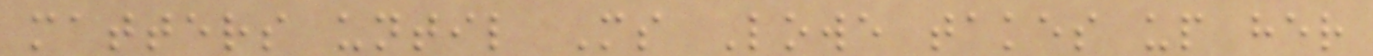matters until Ms Lowe takes up her
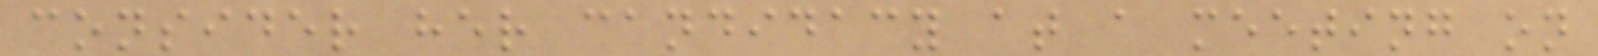consider her candidacy at a meeting on
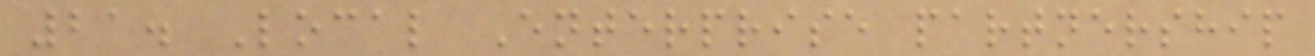21. Local Enterprise partnership
